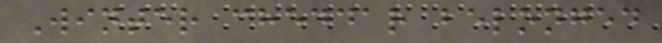Winter cheddar belonged
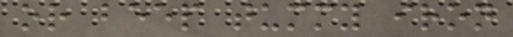or beep tummy iron
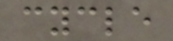cycle
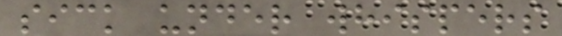sick under whispers
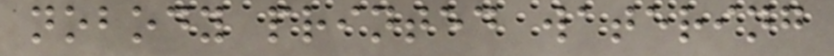nobody printed watering
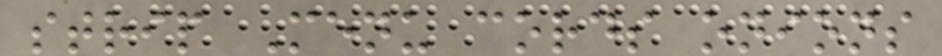strip Menu cords onions
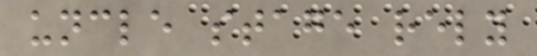uncle stage rely
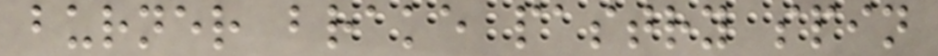burner brake pastry spin
